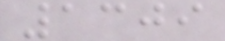1309
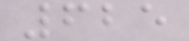625
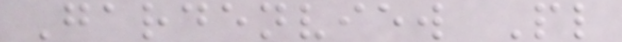Gardenview Pl
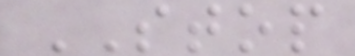STOP
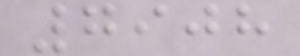7908
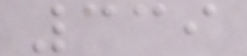339
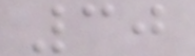30
